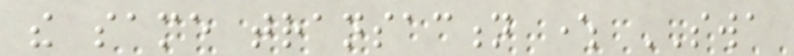the same transaction where SWA
